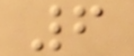6
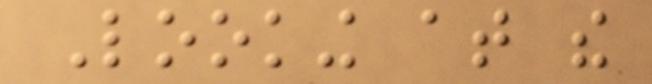Looking at the
